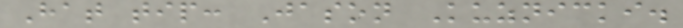Hat tip: Jason Kuznicki.
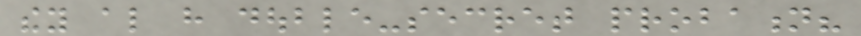they also have double-secret probation?
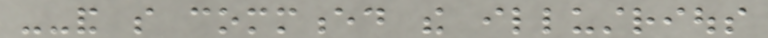--and so commenced the illustrious
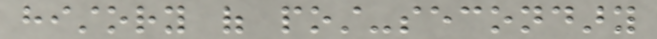history of post-secondary
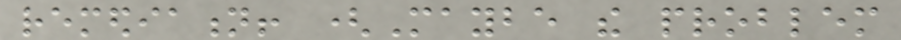remediation! (Maybe the problem
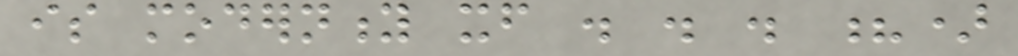is modernity itself . . . ?)
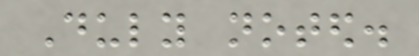Duly noted.
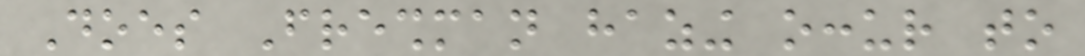Does Freshman hazing occur to
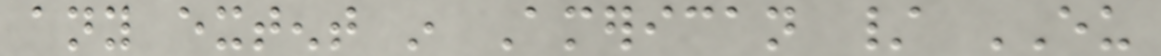any extent in American / EU
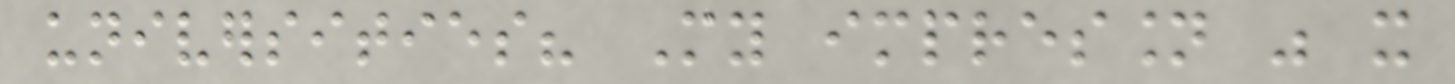universities? My impression was it
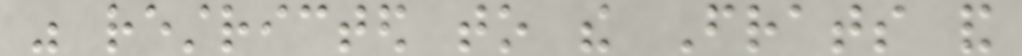was restricted to the Frats and
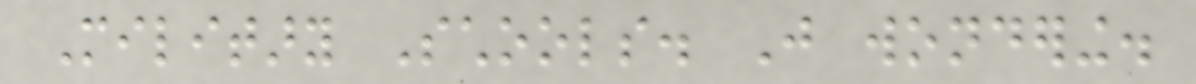Military Schools. Just wondering.
